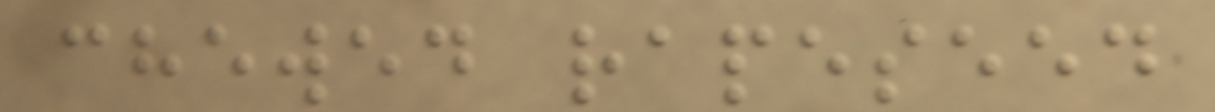chewed rapeseed
